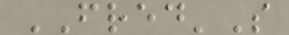FRED'S
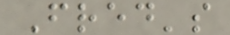Fred's
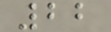22
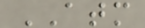ATM
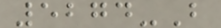5274-B
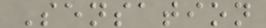Sensation
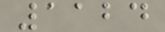1124
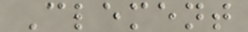Clement
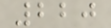220
